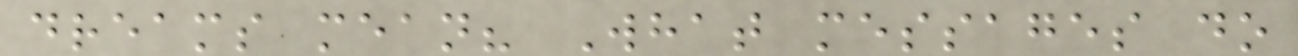dreams mean? What messages do
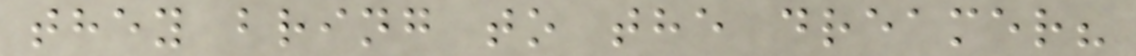they bring to the dreamer?
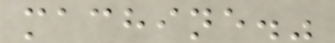machine."
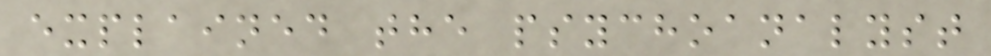explained the psychoanalyst
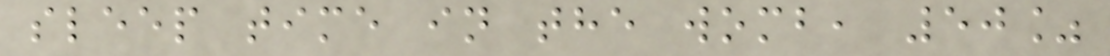sleep time in the womb, 50%
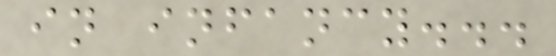in infancy...
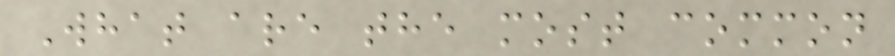What are the most common
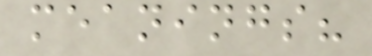meanings?
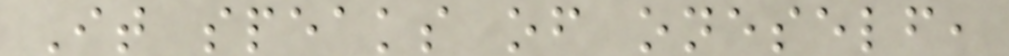It speaks of oneself,
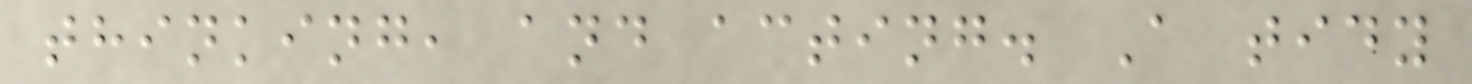thinking, and acting. A tidy
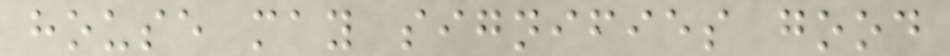house may signifies good
